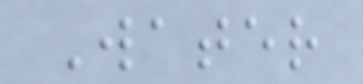Water
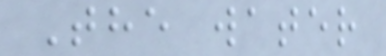The water
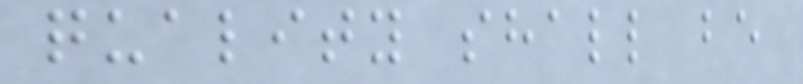quality shall be
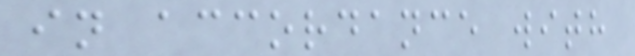in accordance with
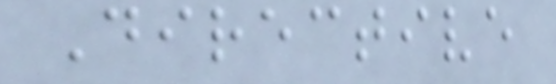Directive
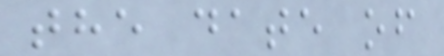the date of
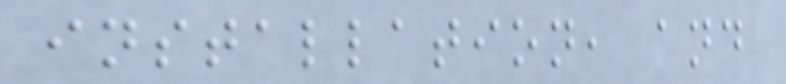installation, and
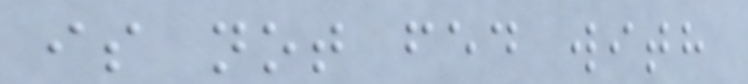is not fed with
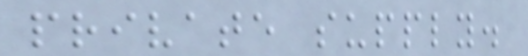private supply.
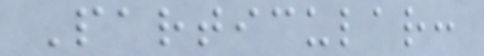Particular:
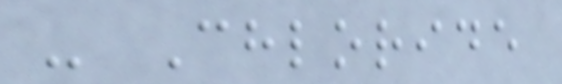- Chloride
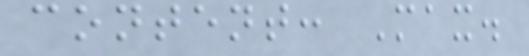content: Max.
